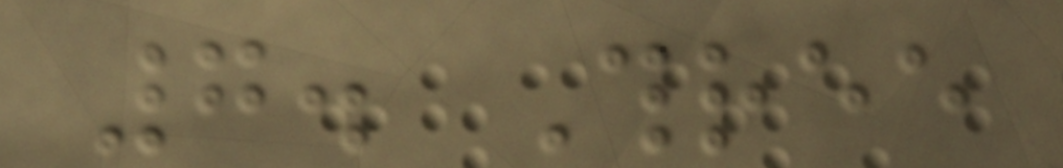7. Three
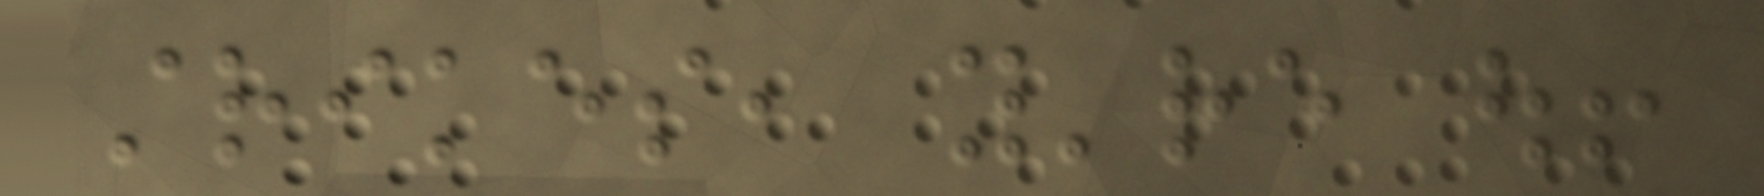strikes, you're out!
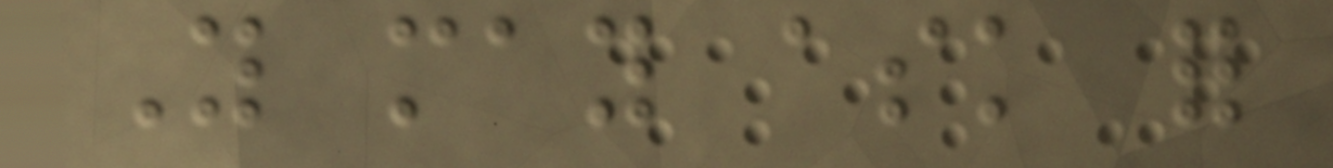You may ask for
